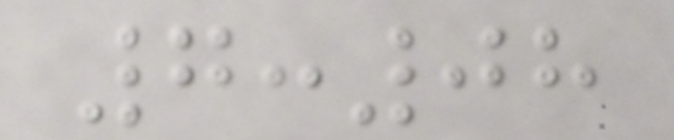7:08
